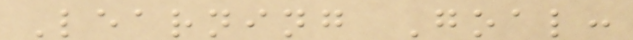Learning Goal:
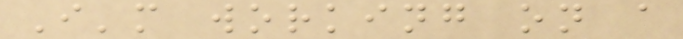I'm working on a
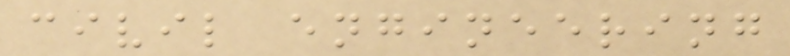civil engineering
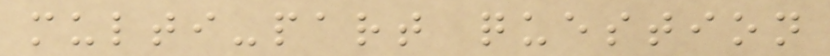multi-part question
